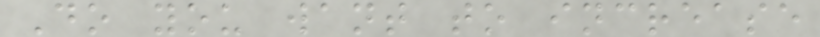Do you want to increase
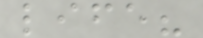life?
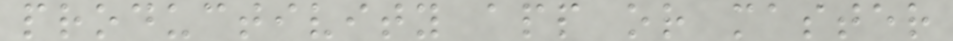productivity app or master
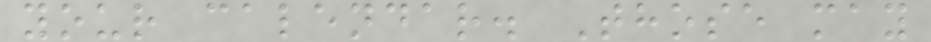your calendar. Those may
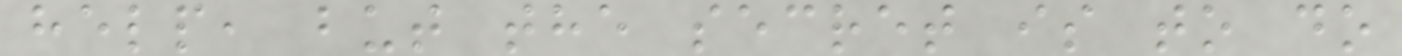help, but the secret is to do
